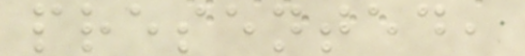presented,
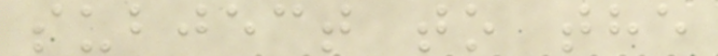subject to the
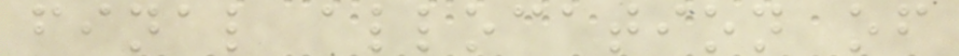final allocation of
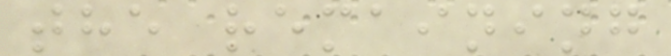the remaining
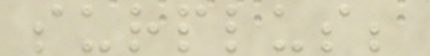surplus;
